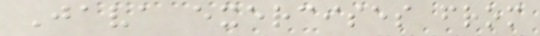Java exercises from
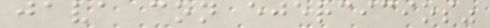java con ejercicios"
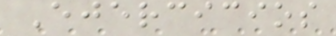Ejercicios
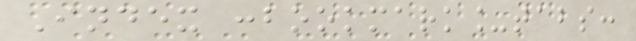Index :bookmark_tabs:
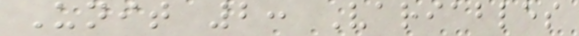Unit 2: Variables
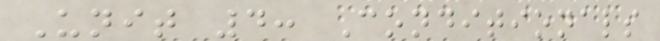Unit 4: Conditionals
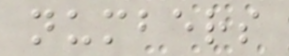numbers
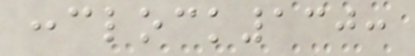:clock130:
